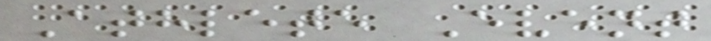Athlete Event
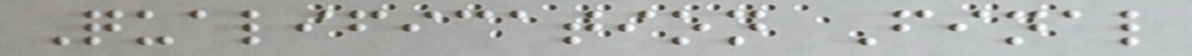Qualification Final
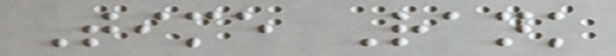Time Rank
